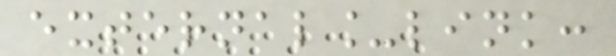external_link:
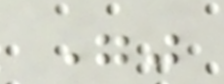""
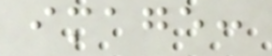image:
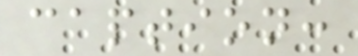caption:
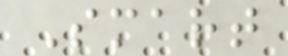Smart
